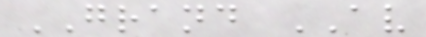GRAND AV
